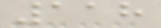118
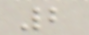2
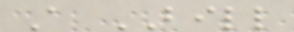A BILL
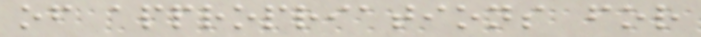of appropriations for
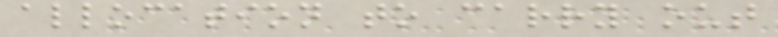allocation to carry out
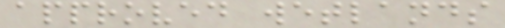approved wetlands
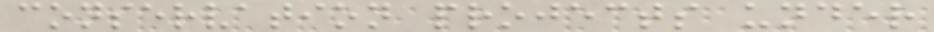conservation projects under
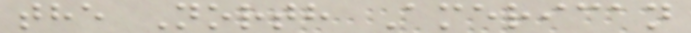the North American
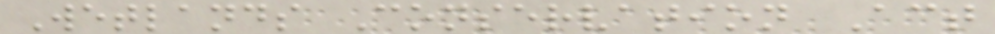Wetlands Conservation Act
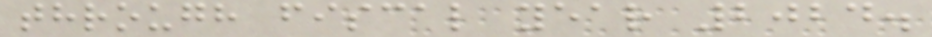through fiscal year 2024.
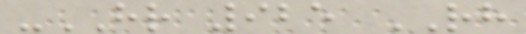-HR 925 RH
